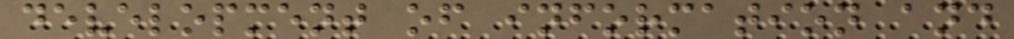development of information and
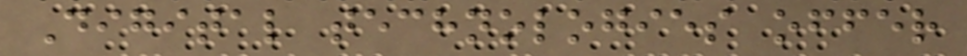Digital technologies offer
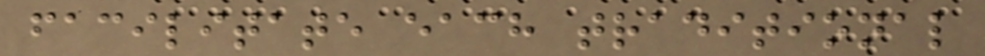facilitate each traditional
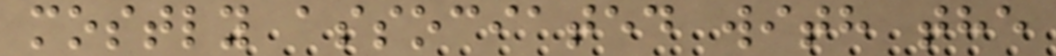mostly associated with the
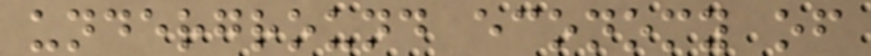underground economy of
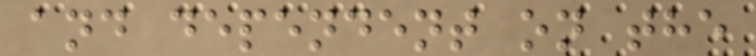and dependent on the
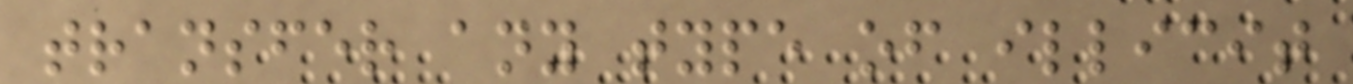transfer any type of illicit
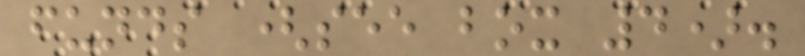funds (see box 4).
